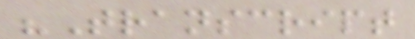"Transcript
